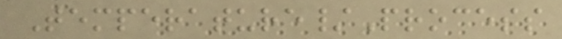Temperature/Process
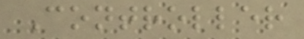Controller
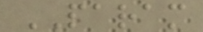PARAM
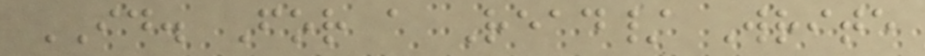ID. For a Read/ Write
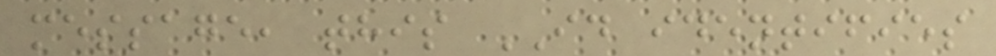message, this ID identifies
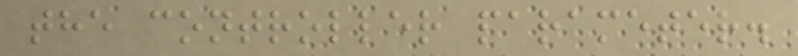the controller parameter.
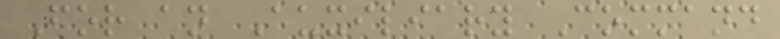For an Auxiliary Command
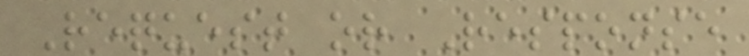Request or Response
